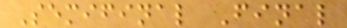Semifinal Final
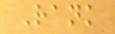Rank
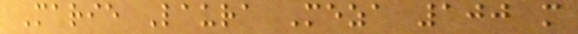Marie Laura Meza 100 m
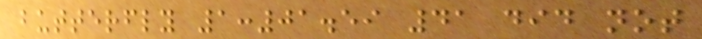butterfly 1:01.59 41 did not
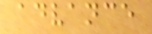advance
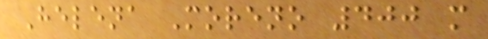Helena Moreno 400 m
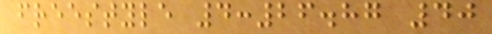freestyle 4:26.87 40
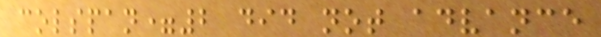colspan=2 did not advance
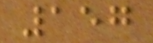157
